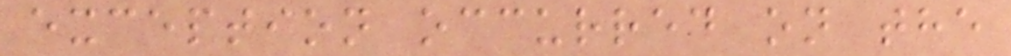exception occurred on the
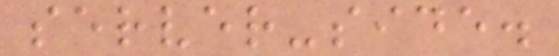server-side.
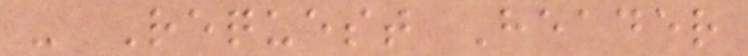- Request Header
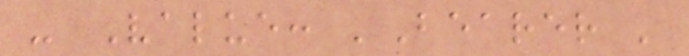- Value: 'Bearer '
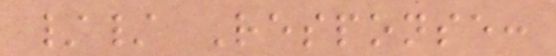// Response:
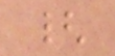{
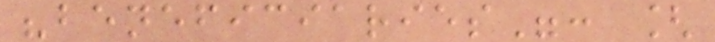"beneficiaries": [
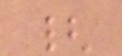{
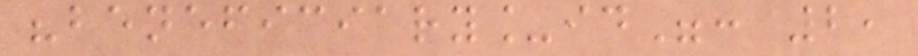"beneficiary_id": 2,
